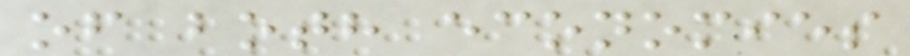of both economies
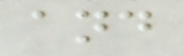and
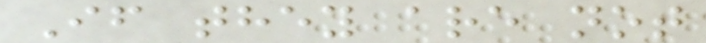If they are not
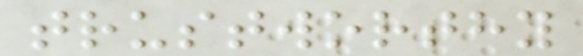trustworthy
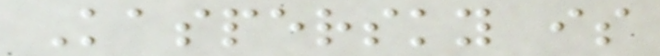Kaspersky is
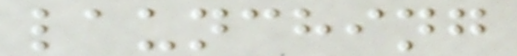launching
